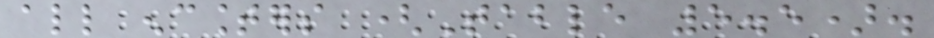all encounters (Table 5.5).
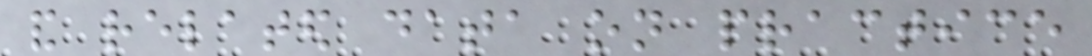and related data on practice
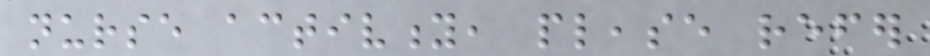nurse activity, please refer
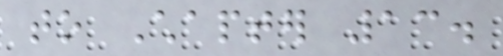to Chapter 13.
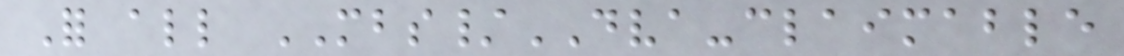For all MBS/DVA-claimable
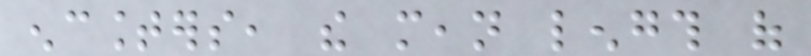encounters, the mean length of
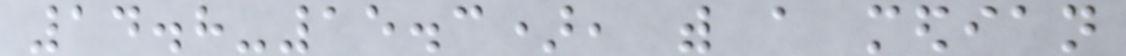14.8-15.3), with a median
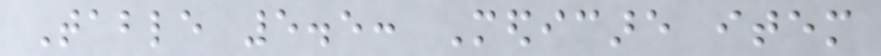Table 5.5: Medicare item
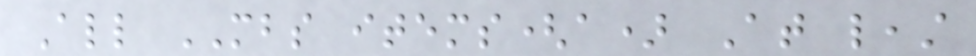All MBS items(a) At least
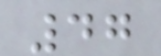47
